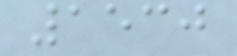1530
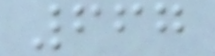667
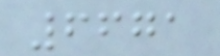6671
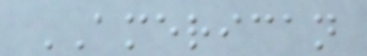AMERICAN
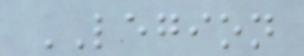LEGION
